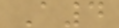A4
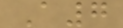A7
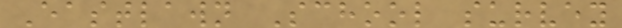Eastlawn School survey
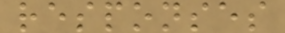responses
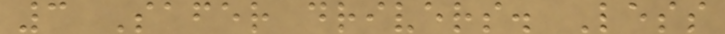3 Safer drivers. Less
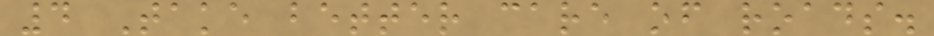4 Take better care of roads.
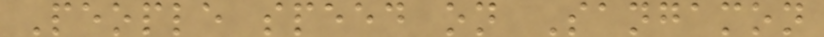People speed on Sangamon
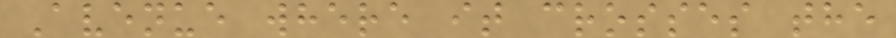Avenue where it crosses the
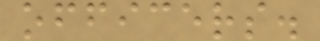officers.
